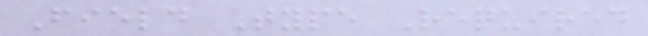Field Type Required
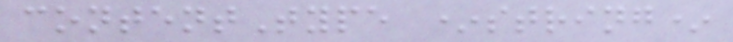contentType *string*
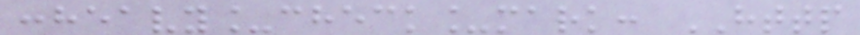:heavy_check_mark: HTTP
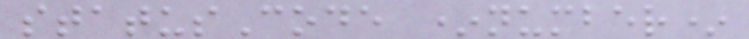statusCode *number*
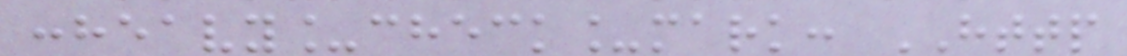:heavy_check_mark: HTTP
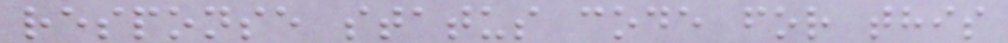response status code for this
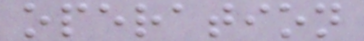operation
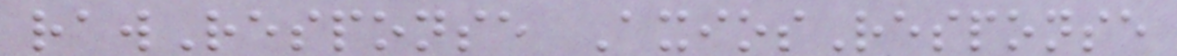rawResponse AxiosResponse
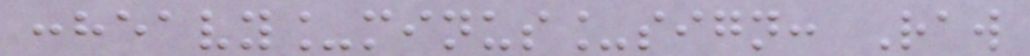:heavy_minus_sign: Raw
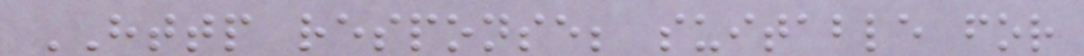HTTP response; suitable for
